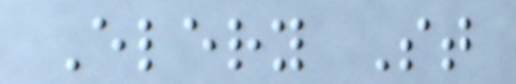Elery St
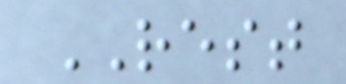REST
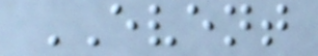EVENT
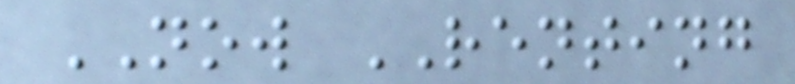NOW RENTING
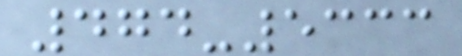474-5333
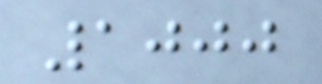1000
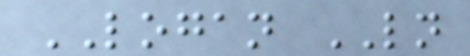LOGAN LN
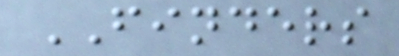FINDERS
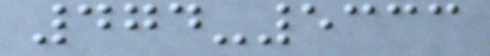474-5333
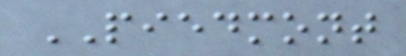PIEDMONT
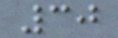30
